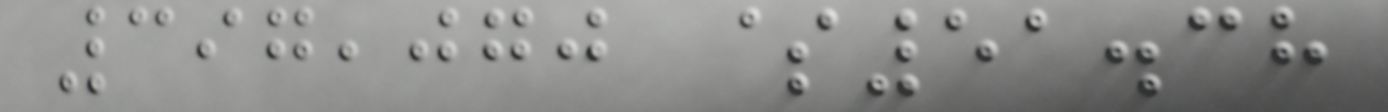397,070 $51.38
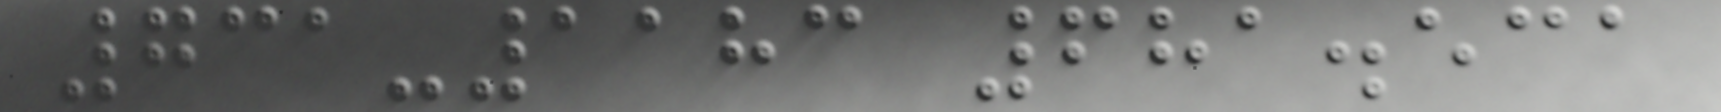731-1183 681.531
